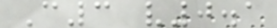C3 v0.1
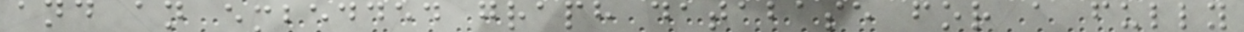and an embedded graph database for a fully
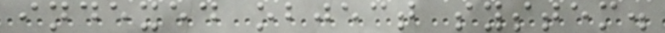indexed object system.
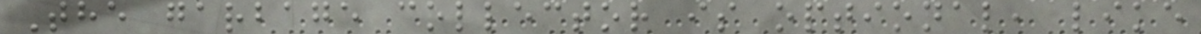The garbage collector is optional, like
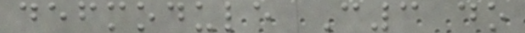defmodule C3 do
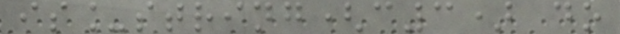is_string(c3) do
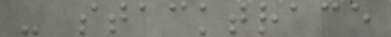- stacktrace
